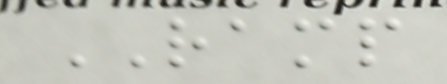RAMP
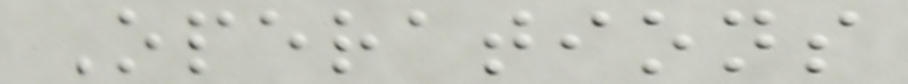Operations
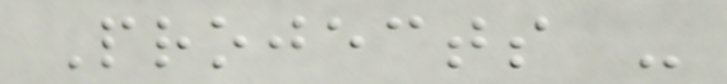Projects -
